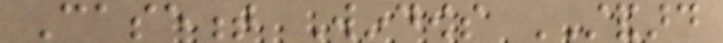Casement Windows STANDARD
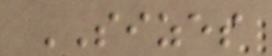SIZES
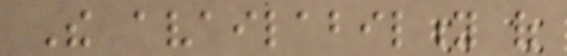The availability of
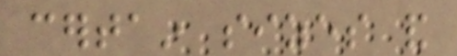certain sizes and
